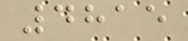4815
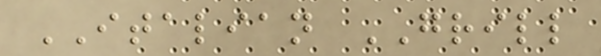ITALIAN GRILL
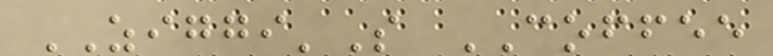ZIGGI'S COFFEE
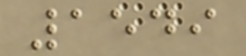1549
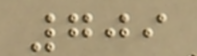709
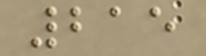215
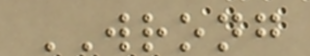WRONG
